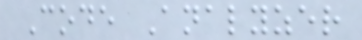Code Analyzer
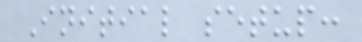Initial setup:
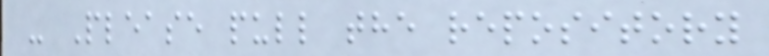- Please pull the repository
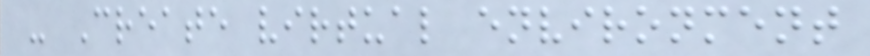- Create virtual environment
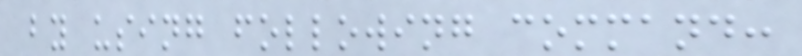by using following command:
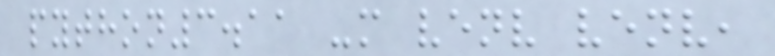python3.11 -m venv venv,
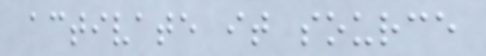activate it source
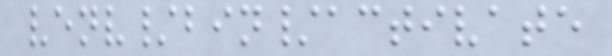venv/bin/activate
